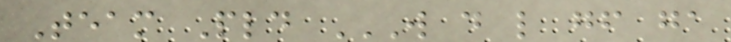Team Pld W D L GF GA
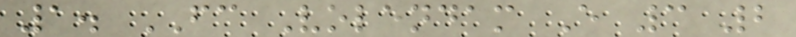1. FC Volendam E 3 2
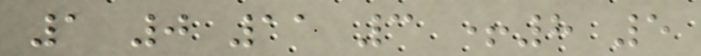1 0 11 3 +8 5
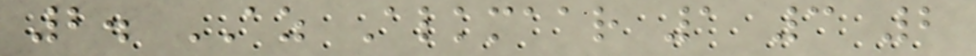2. AZ Alkmaar 1 3 2
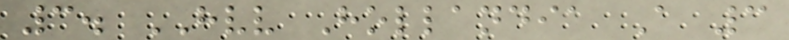3. HVV Hollandia A 3
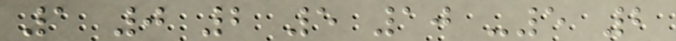1 0 2 5 10 -5 2
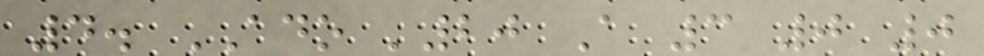4. ADO '20 A 3 0 0
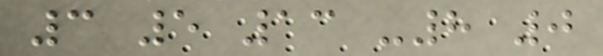3 5 13 -8 0
